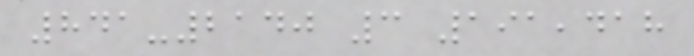841-2140 3 191,418
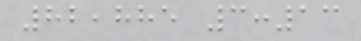82,885 3:13
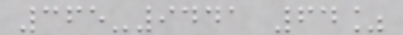365-9441 64%
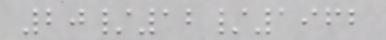20/12/1962
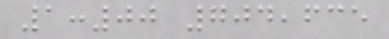1:00 704,635
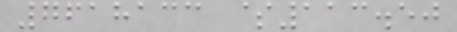7618133 $113.50
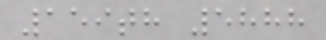159th 5888
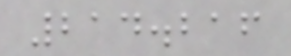214.216
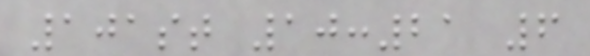101st 10:21 6
